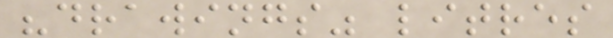"drawings" litres
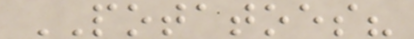POTATOES?
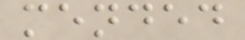mended
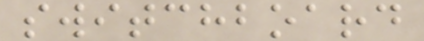switchboard
